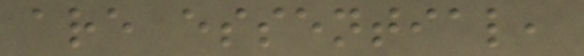are essential,
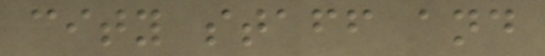city staff and
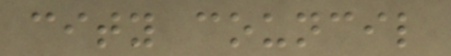city council
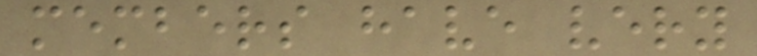members have very
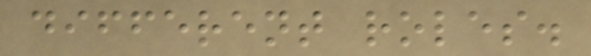different roles.
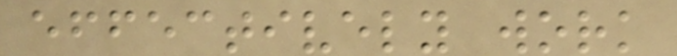effectively work
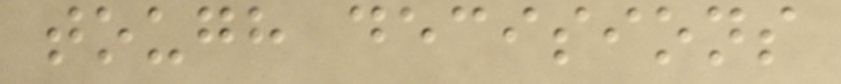tough decisions
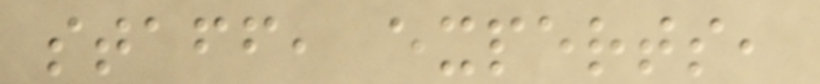staff, experts,
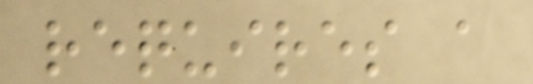requires a
